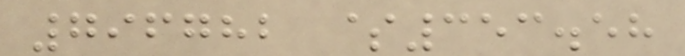796782 $353.58
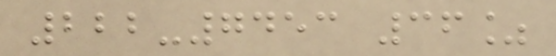222-7453 36%
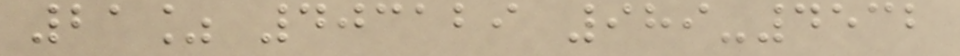21% 403129 989-4532
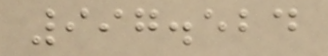997.524
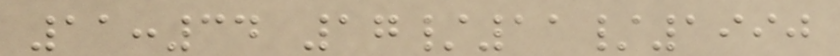11:34 17/11/1990
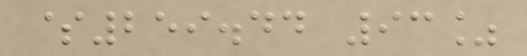$259.44 93%
